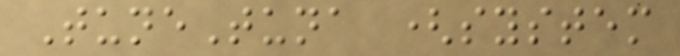TuneTuna (system
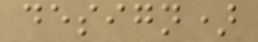design)
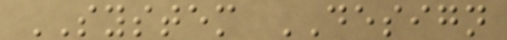SYSTEM DESIGN
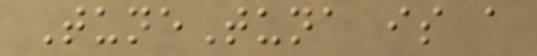TuneTuna is a
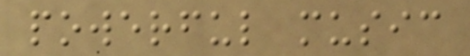powerful music
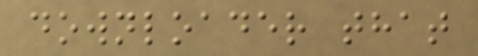downloader that
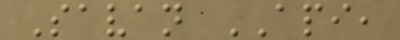Savan API,
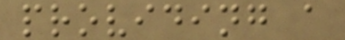providing a
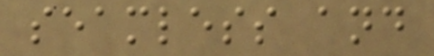seamless and
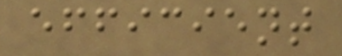efficient
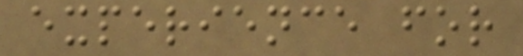experience for
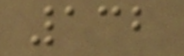132
